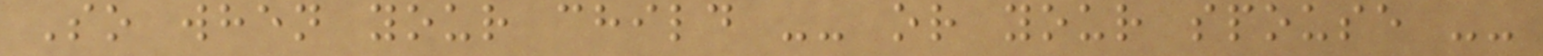So when your child -- or your spouse --
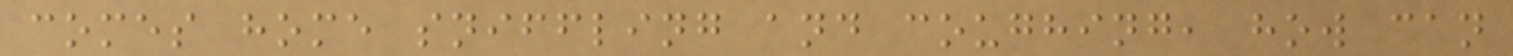comes home sniffling and coughing, how can
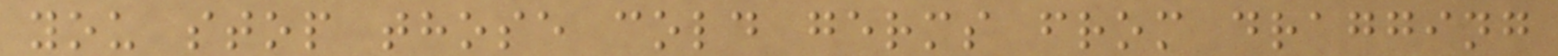you stop those cold germs from dragging
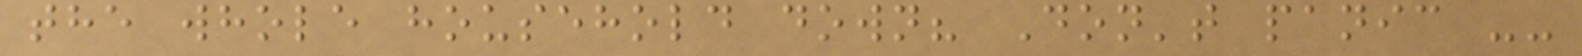the whole household down? Don't panic --
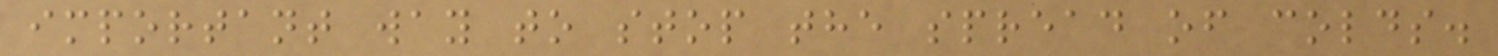important way to stop the spread of colds.
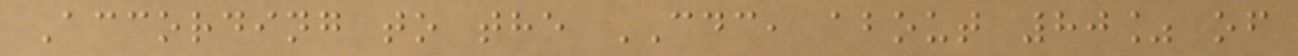According to the CDC, about 80% of
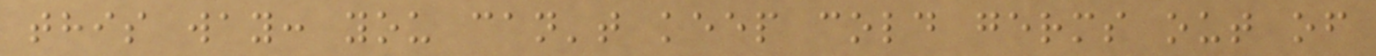this way: you can't keep cold germs out of
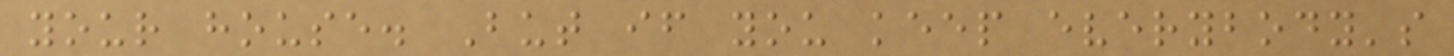your house. But if you keep everybody's
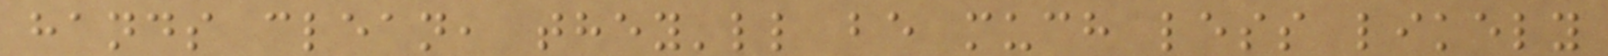hands clean, they'll be much less likely
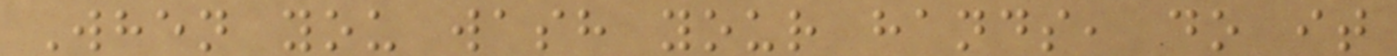When you wash your hands, do it
